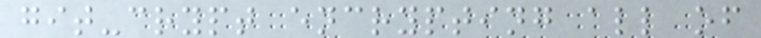git-crypt encrypting all of
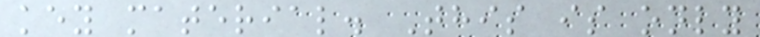key material. This is only
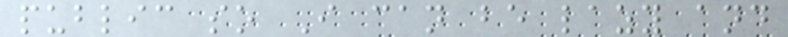public so I can be lazy and
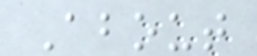About
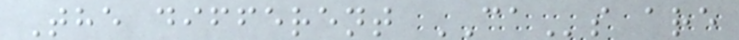The different CAs are
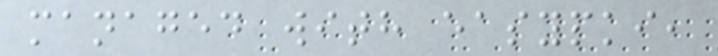managed with easypki,
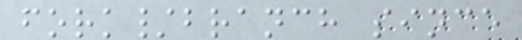fork/branch since
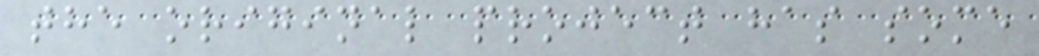the original project has some
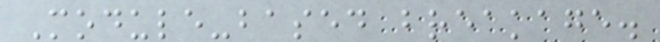Module-based breakage.
